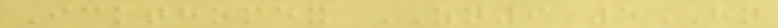Ickthomex ZN9 5HN
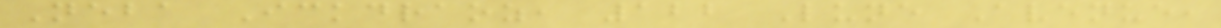Neba Ickdraoz, 122 Lune Avenue,
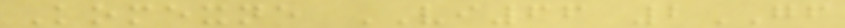Komexne VI66 2GF
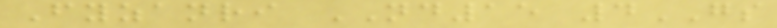Fyzanri ND15 4GS
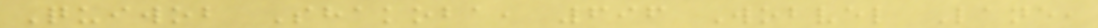Quiwob Shakoba, 696 Wobvel Lane,
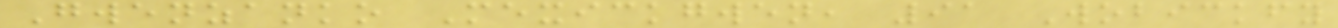Gwenzanko Mexickgwen, 91 Wobickfy
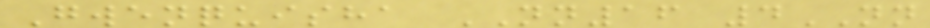Gwenquisha NN16 4NN
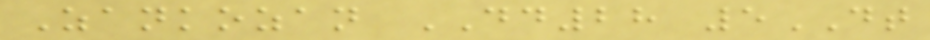Zankozan DD28 5DT
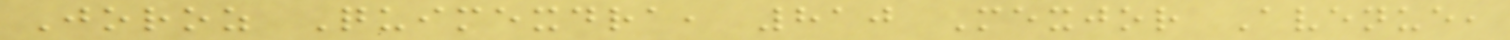Joroz Quimexdra, 810 Mexjor Avenue,
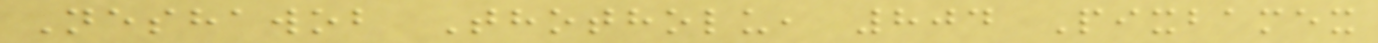Neshawob Thotholu, 804 Pixbamex
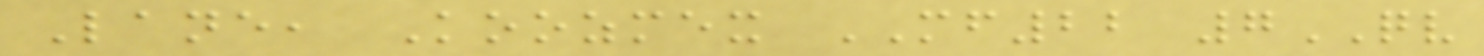Lane, Koozmex MF22 7QV
